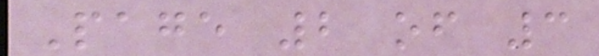Page 2 of 3
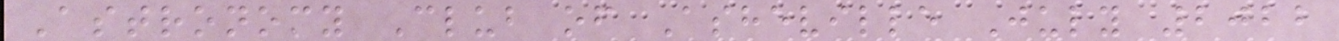Astronomy Club of Asheville July 2022
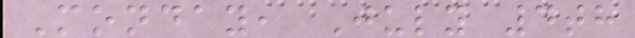Monday, July 4th
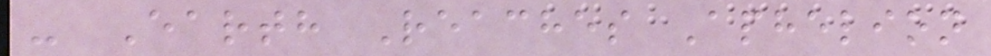- Earth Reaches Aphelion
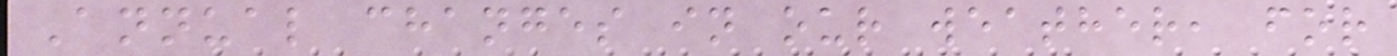Annual changes in our weather, for
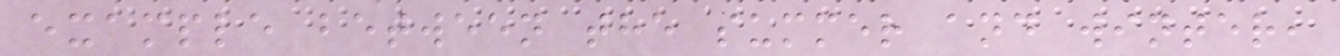example between the summer and winter,
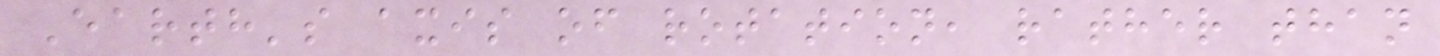Earth's axis of rotation, rather than
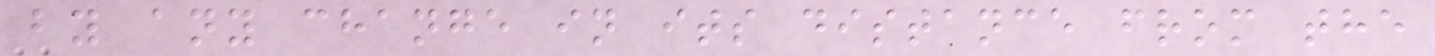by any change in its distance from the
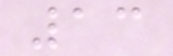13
